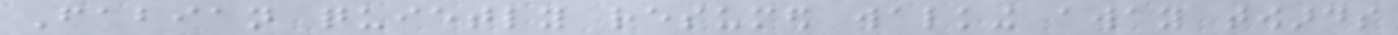Fabian quietly resumed walking away towards
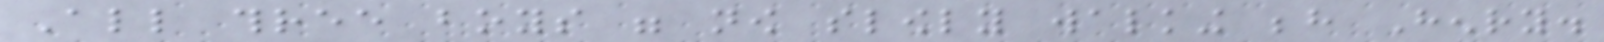All three boys were now slowly walking behind Henry.
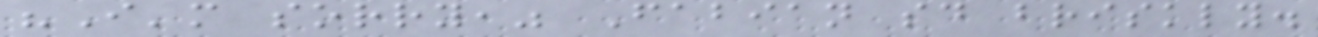"I'm sorry," Fabian said briskly.
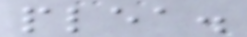plea.
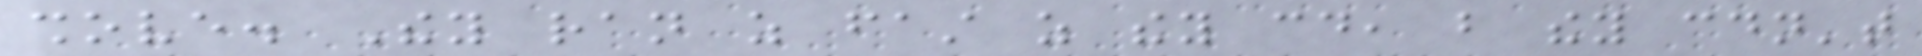shove. They ran as fast as they could, but they couldn't
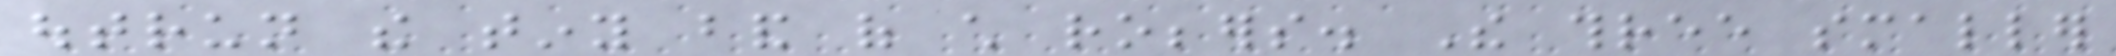outrun the tiny band of child robbers. The three smaller
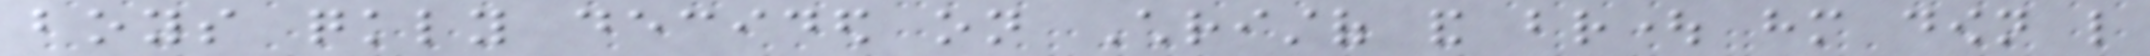boys quickly decided on Christof and brought him down like
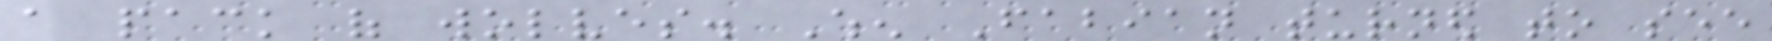a pack of wolves. When Fabian turned to see
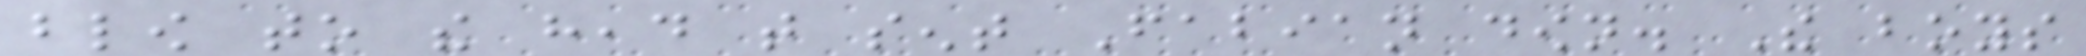blow to the head that sent Fabian down. The boys
